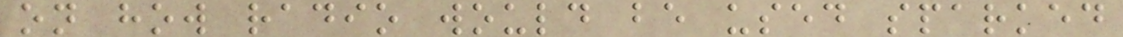on how radio would be used sparked
